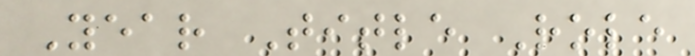Year Title Role
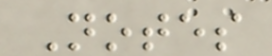Notes
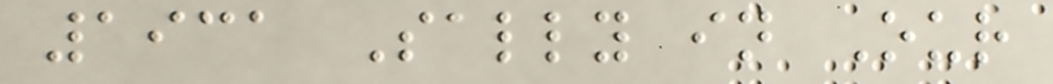1931 Sally in Our
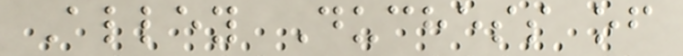Alley Duchess of
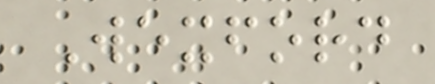Wexford
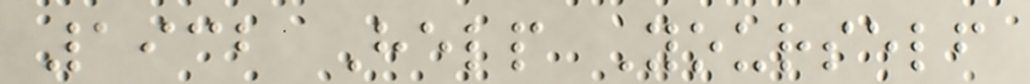1932 Help Yourself
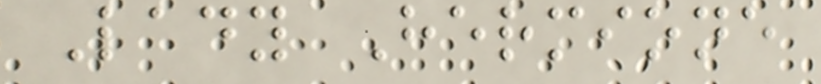Lady Hermione
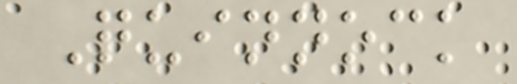Quinnock
